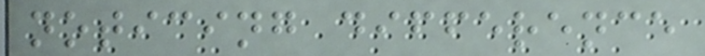noticing difference
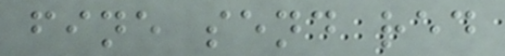fine send red
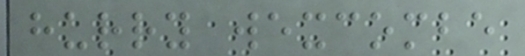hurry wexcombe
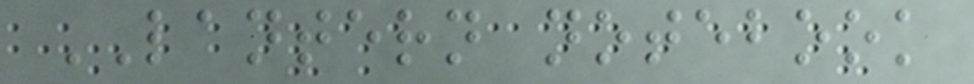LANTERN notebook
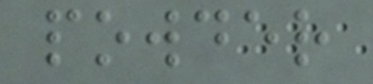powder
